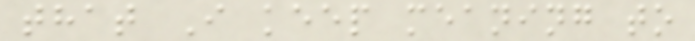that I keep meaning to
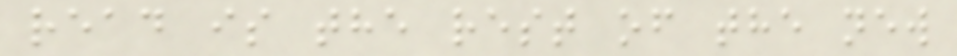read is the rest of the new
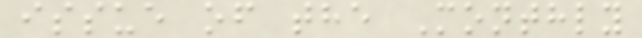issue of the Monthly
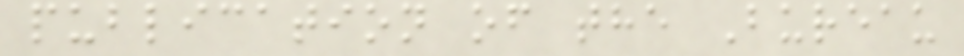publication of the Bureau
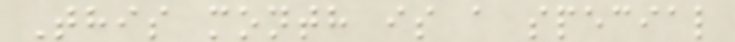This month is a special
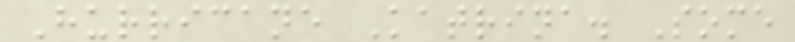Hurricane Katrina. Some
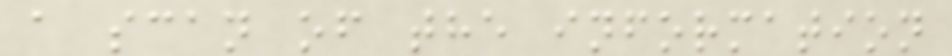a scan of the information
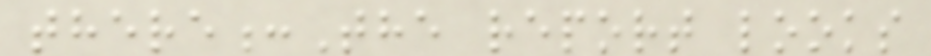there:The report looks
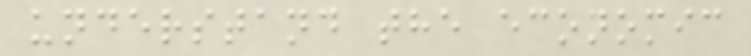understand the economic
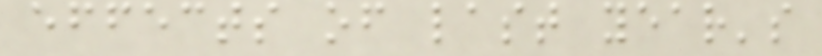effects of last year's
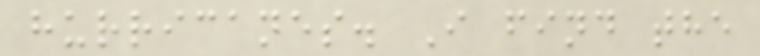hurricanes. I find the
